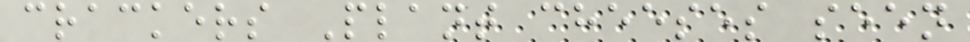crackers Plant cheeses seen
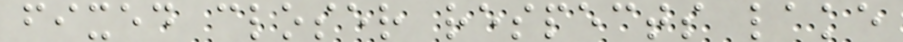fixed closer respects lake
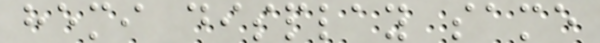hemi display same
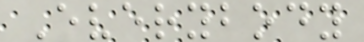Everybody
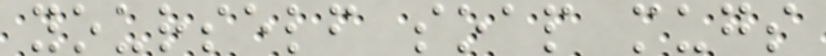yourself soap mugs
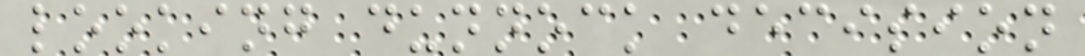looking dunnock decision
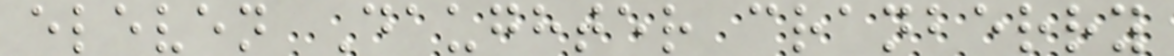eleven Daughter cranberry
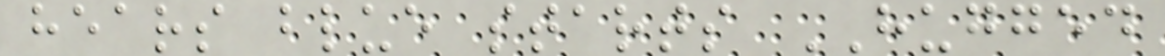hears blue starts HUGGED
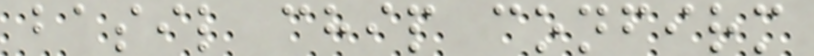basil chip confirm
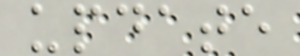update
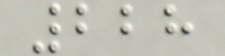228
